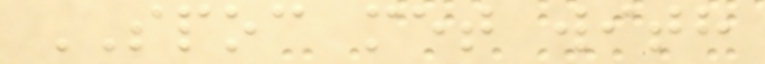SPOC met with
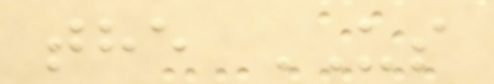the US
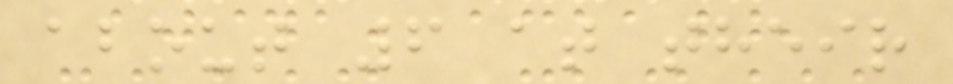about 6 at their
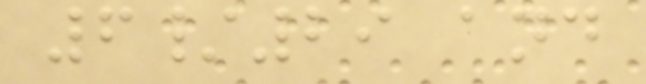6/29 and
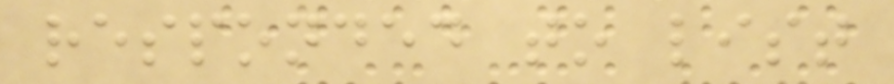responded to list
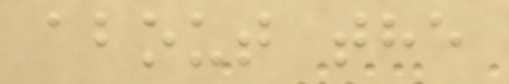about the
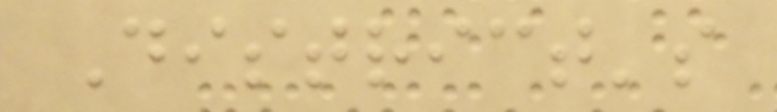District's
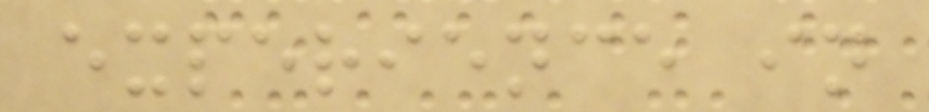experience in
